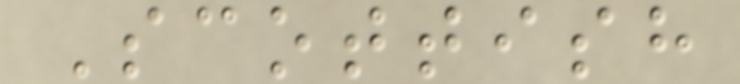Scottish
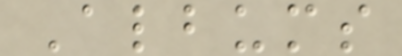Albums
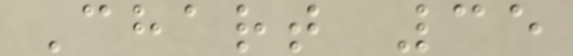Chart 35
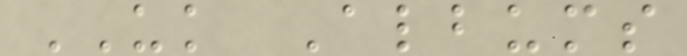UK Albums
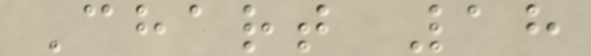Chart 18
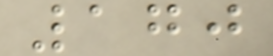170
